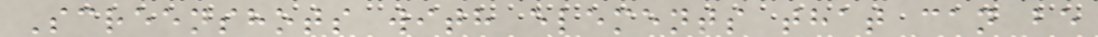Screenshots with elements that can be
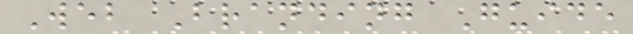Web Branding Guide
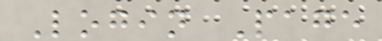Login Page
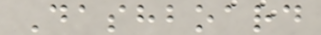Dashboard
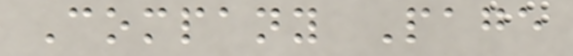Company Page
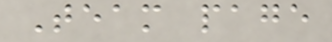Team page
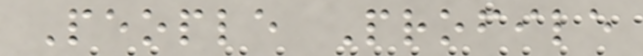People Profile
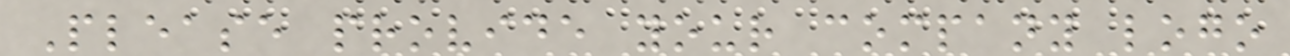Please provide your company logo
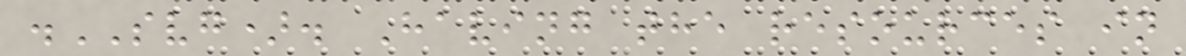.SVG). Having the resources in
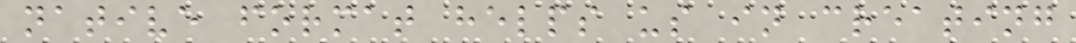native format helps us in creating
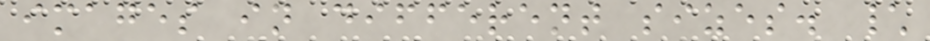images in different sizes. \
